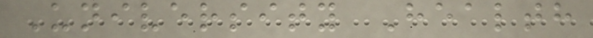University Health
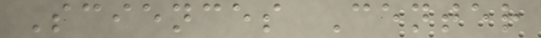Sciences Center
